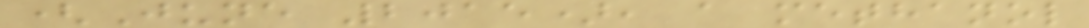(June 2015), a methanol
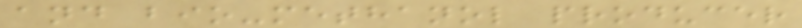and bio-methanol producer
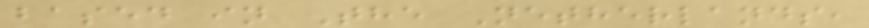based in The Netherlands,
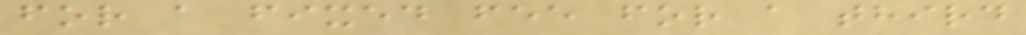for a fixed fee for a third
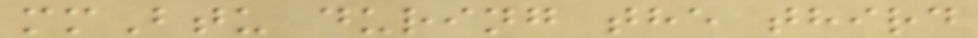mmBtu during the third
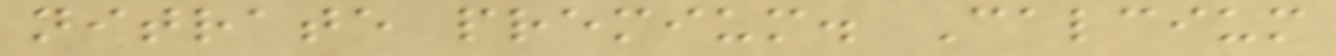nitrate premium. Calcium
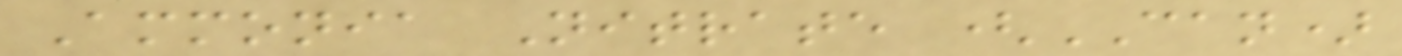Ammonia Nitrate (CAN)
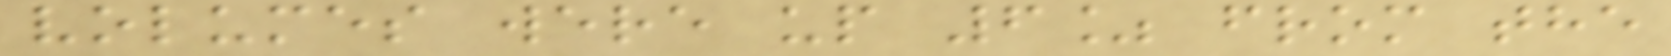volumes were up 6% from the
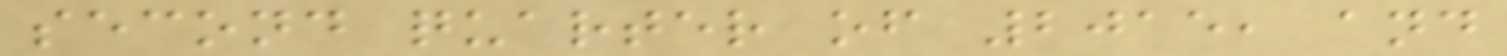second quarter of 2015, and
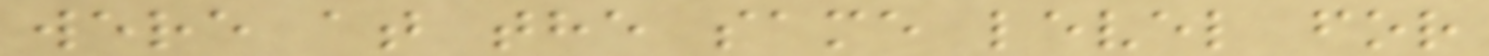were at the same level for
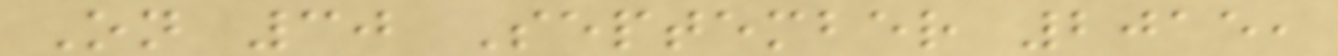On 30 September 2015,
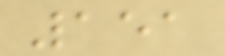151
